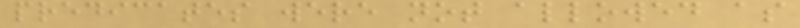predicates were not allowed as
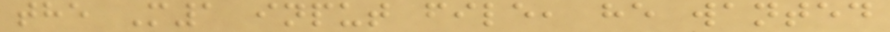the M1 input file, he wanted
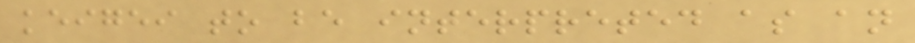keigei to be interpreted as an
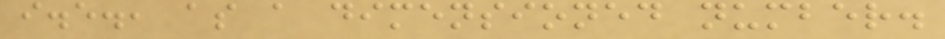i.e., as a dimensioned number.
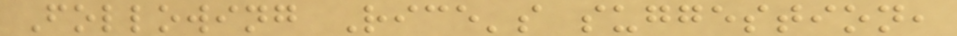Following Rice's suggestion,
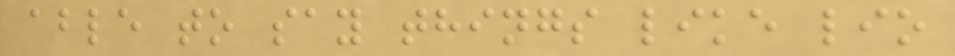able to say things like lio
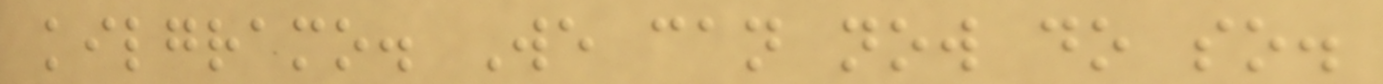kilgramo. We can now do so.
